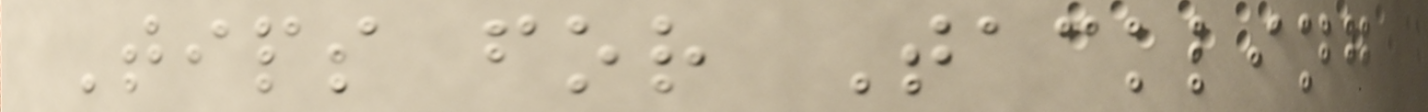Tips for Tackling
